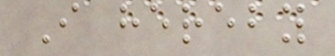I hereby
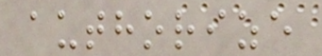authorize
